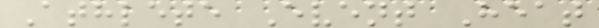Athlete Event Heat
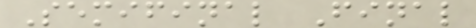Semifinal Final
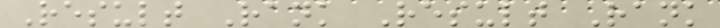Result Rank Result Rank
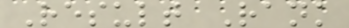Result Rank
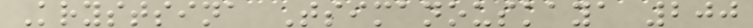Krystsina Tsimanouskaya 200
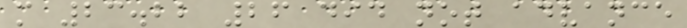m 23.22 26 did not advance
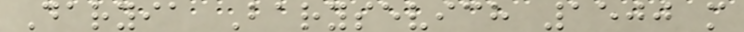Daryia Barysevich 1500 m
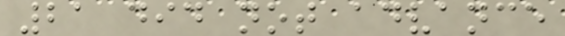21 did not advance
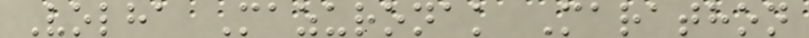Volha Mazuronak Marathon
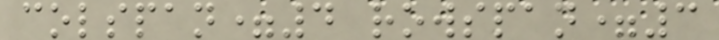colspan=4 rowspan=3
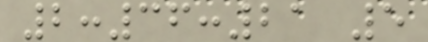2:36:21 5
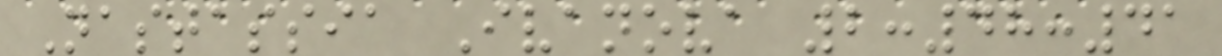Nastassia Ivanova 2:48:41
